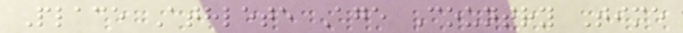Place Athlete Age Country Time
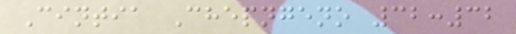Cintia Chepngeno 32:32
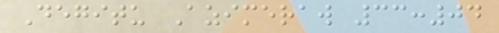Degitu Azimeraw 33:04
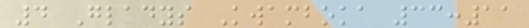4 Gladys Kwamboka 33:11
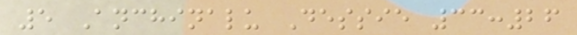5 Anchinalu Dessie 33:26
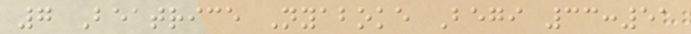7 Beatrice Nyaboke Begi 33:51
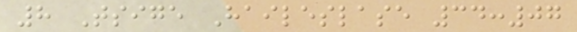8 Tsige Haileslase 34:07
